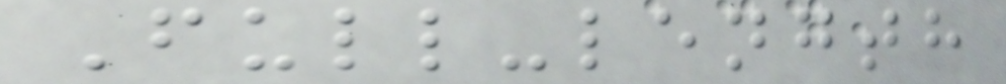Full-length
